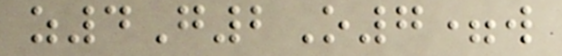z4G2O7=w
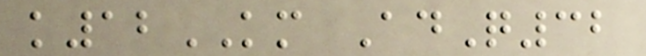k12KM AdQ32
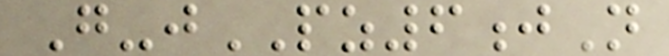G-jPZ6jN
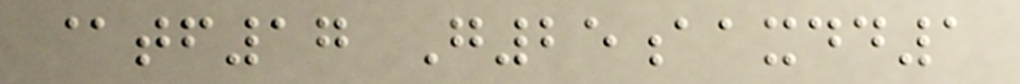@tf17 G25aaxdd1
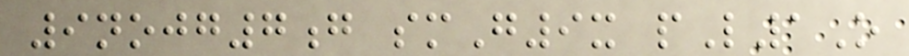9nojg7g smG9x pL1O
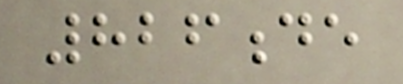826de
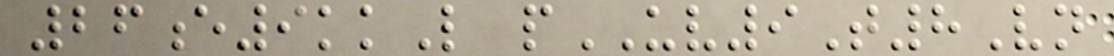26e9kkL pUV9T8Vn
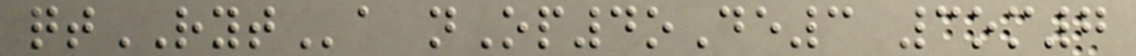qtRYTa nOp4oDe3 3om7
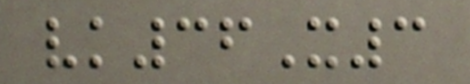vk36X3
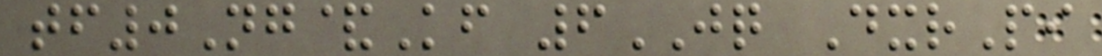tf0Ng&Kf 6JQ DxrPi
